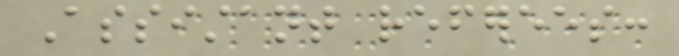Assistant referees:
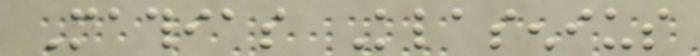Mathias Klasenius
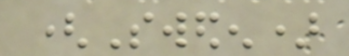(Sweden)
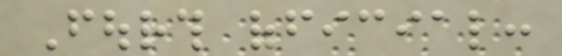Fourth official:
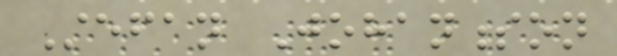Stefan Johannesson
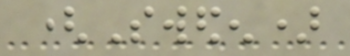(Sweden)
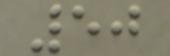50
